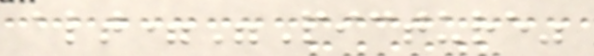alt="Picture"
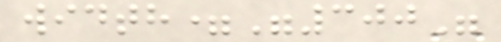width="300"
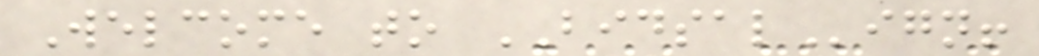Welcome to BIDSALign!
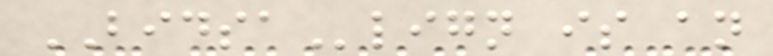BIDSAlign is an
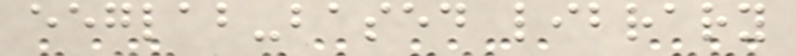eeglab-based library
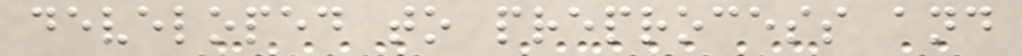developed to preprocess and
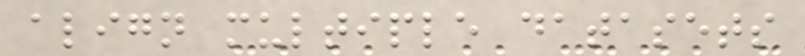align multiple datasets
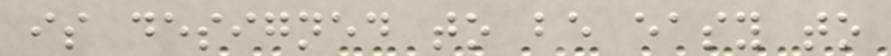is designed to be easy to
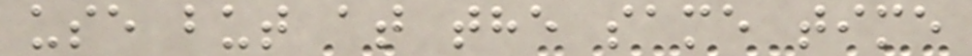use but at the same time
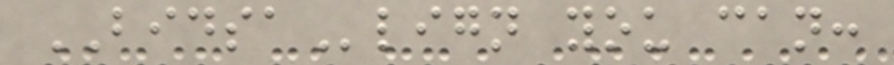BIDSAlign you can:
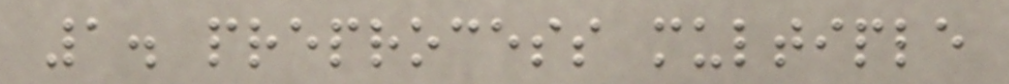1. preprocess multiple
